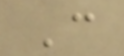C
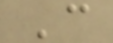C
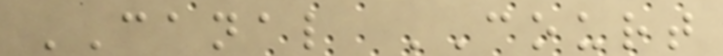CANAL COURT
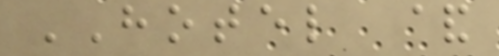HOTEL &
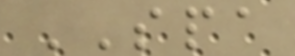SPA
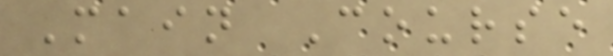Main Course
